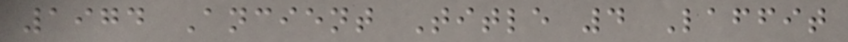1974 Ancient Title 4 Laffit
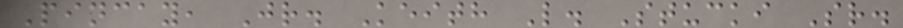Pincay, Jr. Keith L. Stucki Sr.
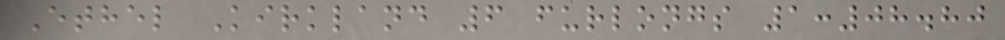Ethel Kirkland 6 furlongs 1:08.80
